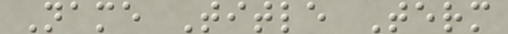Name Title Term
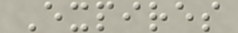Expires
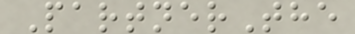PartnerThe
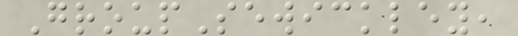GroupSewickley,
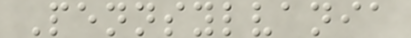Pennsylvania
